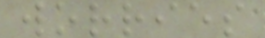worries
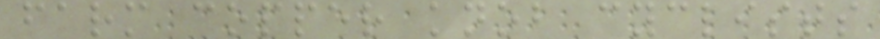farm copper knob cyclists
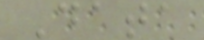Data
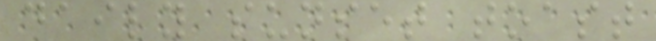daily sunset toast
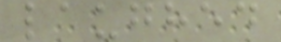laughed
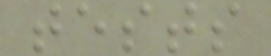tests
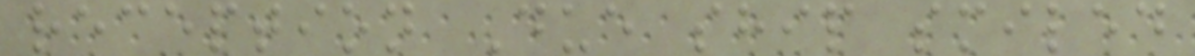reception Due ship smiled
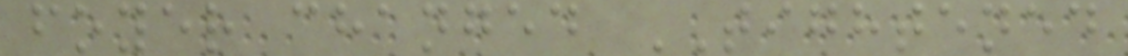foyer changed TIGHTENED
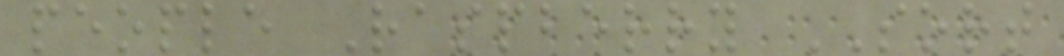people Raspberry SORT
